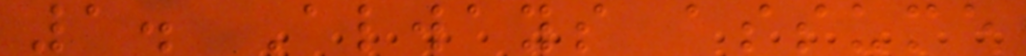1. Always assume
